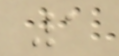1
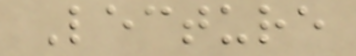Lecture
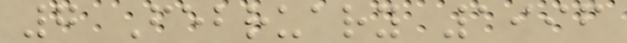7 February 1996
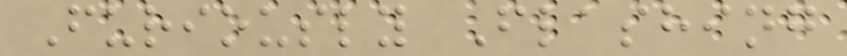Furiously Flashing
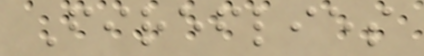Fireflies
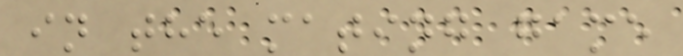in the mating game
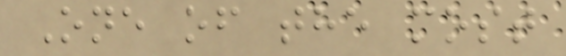One of the most
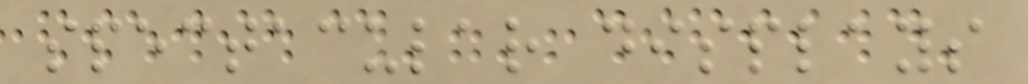spectacular displays
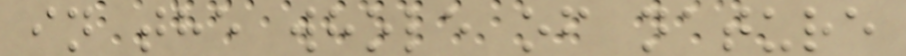in the whole of nature
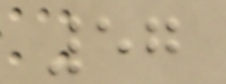57
